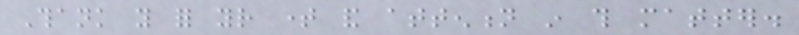Thank you for your time and attention in this matter.
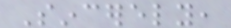Sincerely,
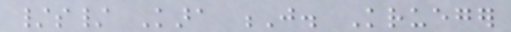/s/ Kara J. Krueger
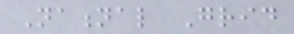National Grid
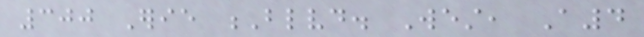300 Erie Blvd. West, A4
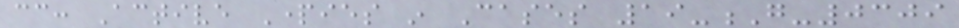cc: Active Parties in Cases 19-G-0309
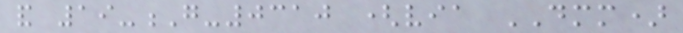and 19-G-0310 (via DMM)
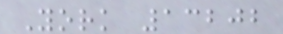York 13202
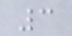3
